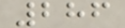286
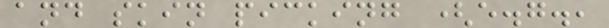and skin picking (e.g.,
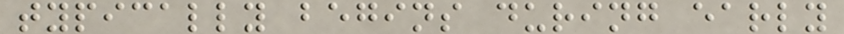typically begins during early
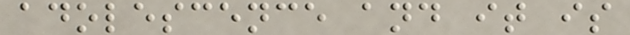adolescence and it is
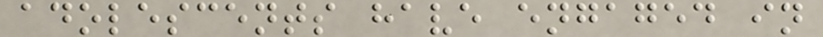adolescents have engaged in
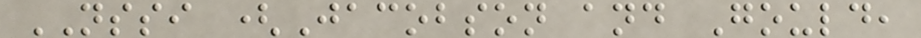NSSI (Jacobson and Gould,
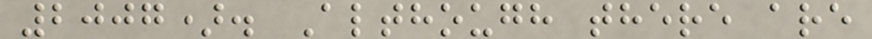2007). Although there are
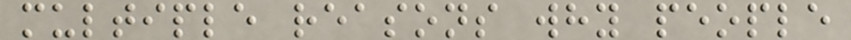multiple reasons why people
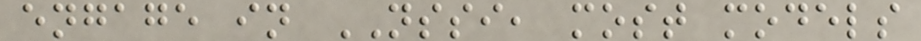engage in NSSI, most models
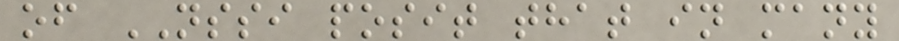of NSSI posit that in many
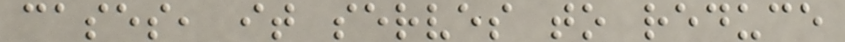cases, it serves to reduce
